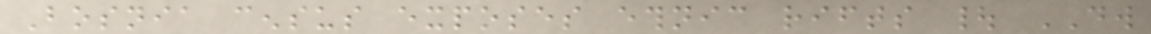Bosnia census exposes ethnic rifts | DW
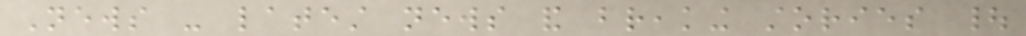News - latest news and breaking stories |
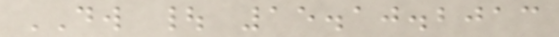DW | 15.10.2013
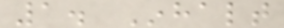1. Inhalt
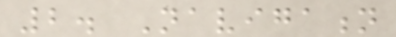2. Navigation
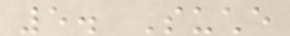5. Suche
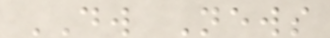DW News
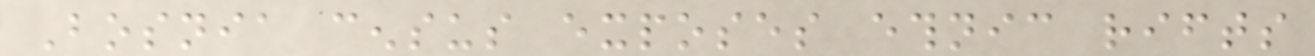Bosnia census exposes ethnic rifts
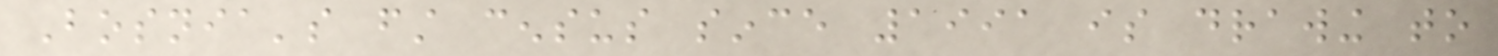Bosnia's first census since 1991 is drawing to
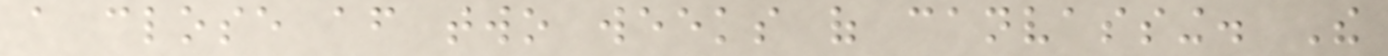a close after two weeks of canvassing. The
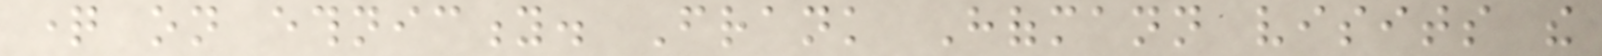question on ethnicity. Frank Hofmann visits the
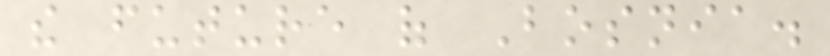the future of Bosnia.
